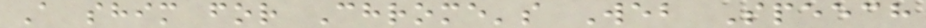A shim for Chrome's Web Speech
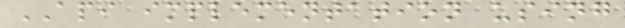API implementation using
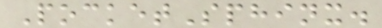PocketSphinx.
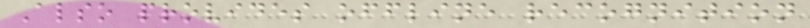Also provides offline recognition
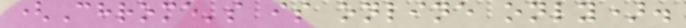(Chrome's is online only).
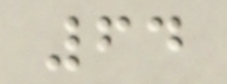64
